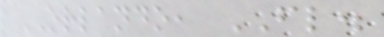ORLANDO, FL.
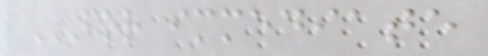FOR IMMEDIATE
